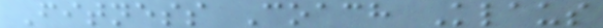Fitness Coach Klaus
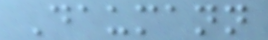Daumann
